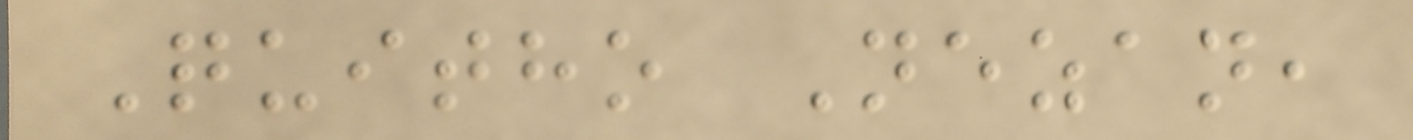Quitho Nezan,
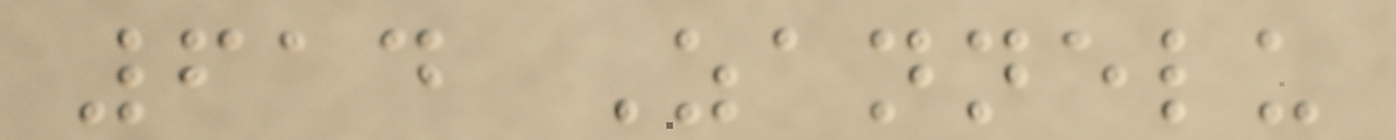614 Zannelu
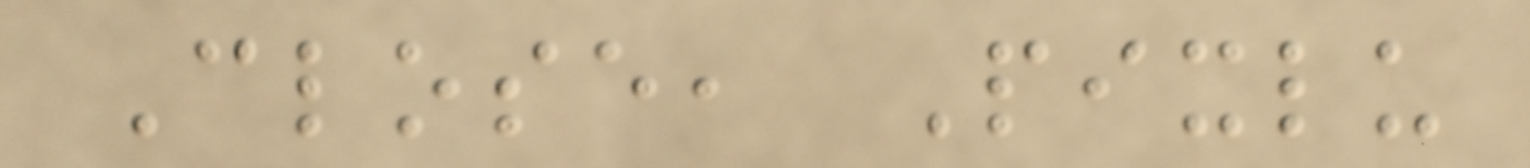Close, Pixlu
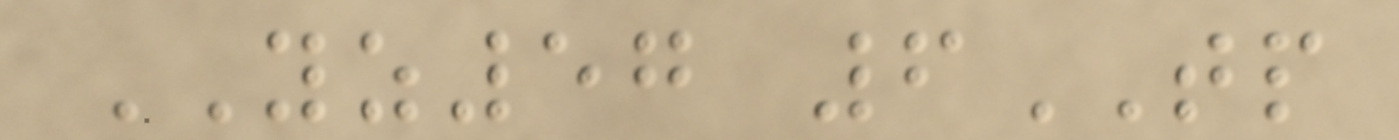YZ57 6TP
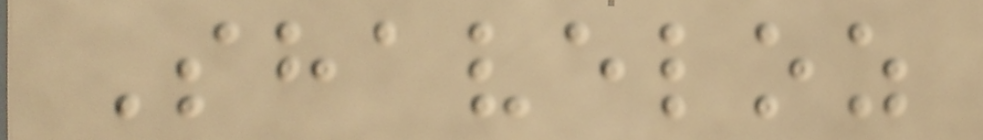Shaveloz
